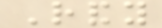Randy
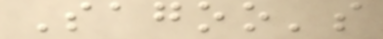Sagoo's
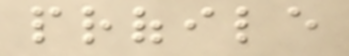profile
